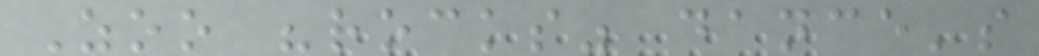Zoo "rocks" dance's
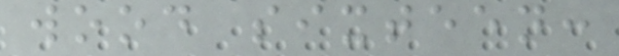wood sixteen:
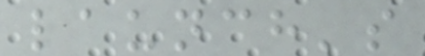launch's
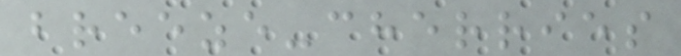breeze-cherries
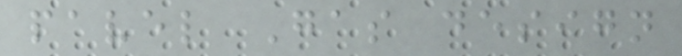pavel Gas design
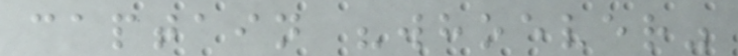captain "whoever"
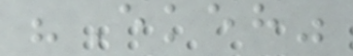"Ekeh"
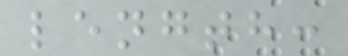length:
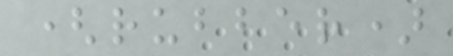(rubber)
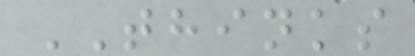THINKS
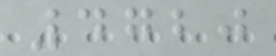4720
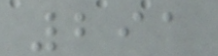291
